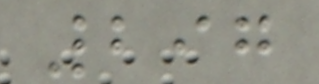297
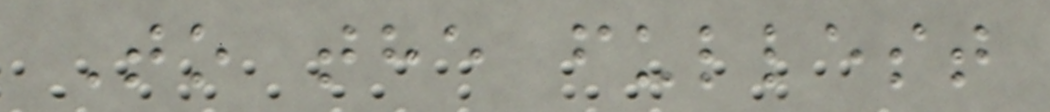To the fullest
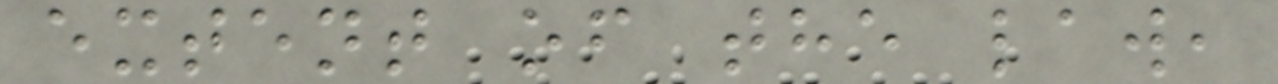extent of the law,
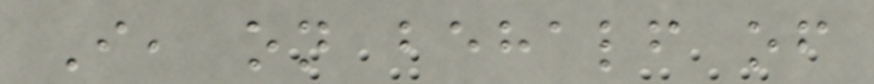I, on behalf of
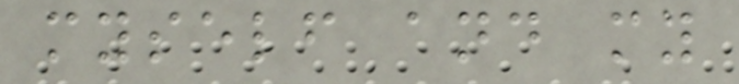myself and my
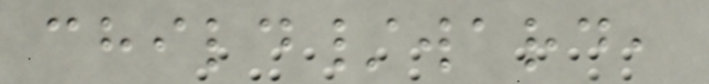child/ward,
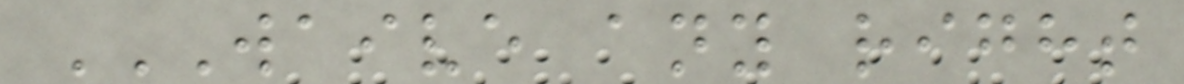WAIVE ANY RIGHT
